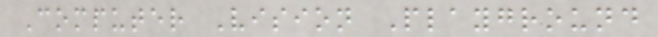Computer Vision Playground
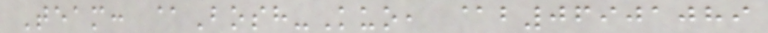Team: @Bosh-Kuo, @b06901089
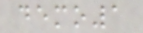demo1
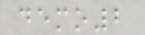demo2
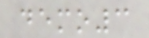demo3
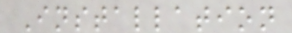Installation
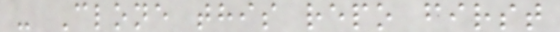- Clone this repo first
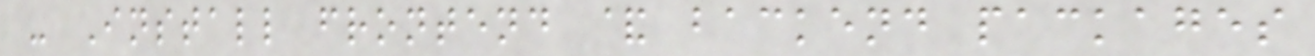- Install frontend & backend packages
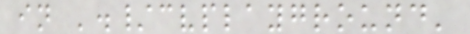in './cvplayground'
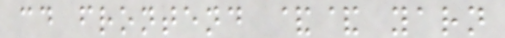cd frontend && yarn
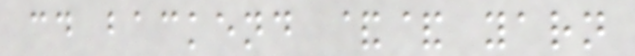cd backend && yarn
